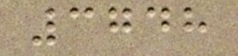3748
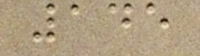145
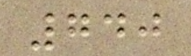740
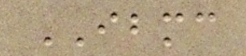IBMC
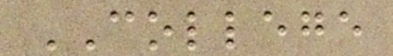COLLEGE
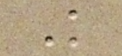K
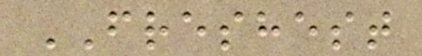FRESHEST
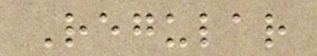Regular
